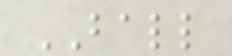BALL
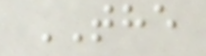THE
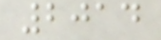2014
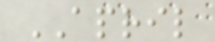APRIL
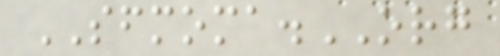SFMOMA.ORG
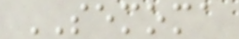SEMOMA
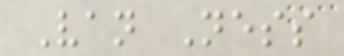Van Ness
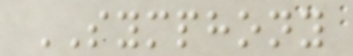SYMPHONY
